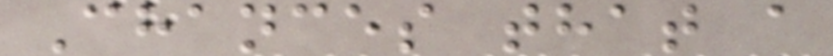Chances that a
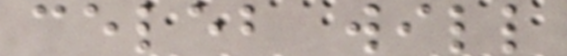celeb will
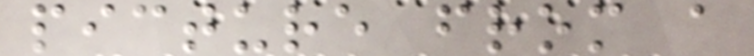picture from a
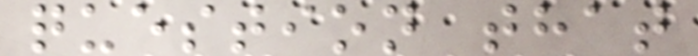question that
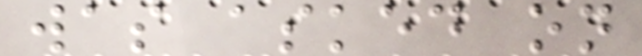was asked on
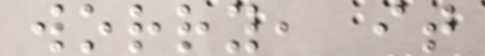worry, it
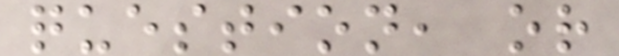question, or
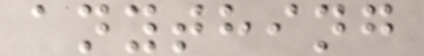anything
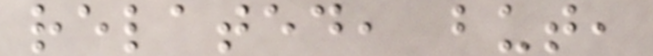related, but,
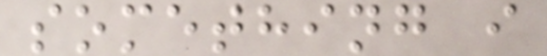something i
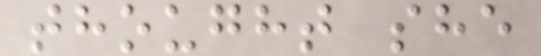thought she
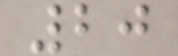20
